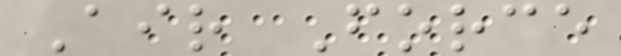Air Force
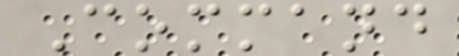Command
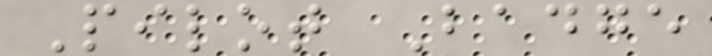Pilot Badge
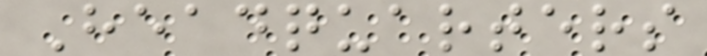Headquarters
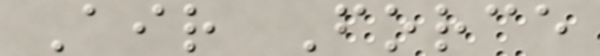Air Force
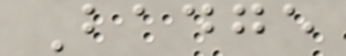Badge
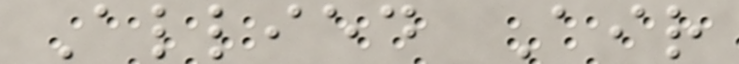Allied Air
